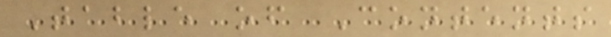Table of Contents
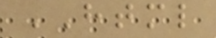HTML
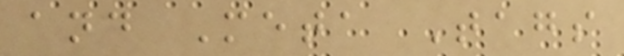and Meta Tags
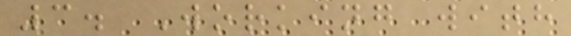3. Working with
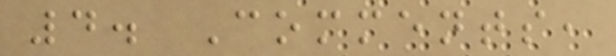4. Comments,
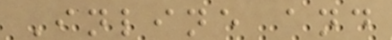Inline and
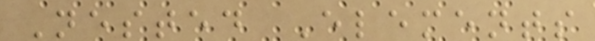Nested Elements
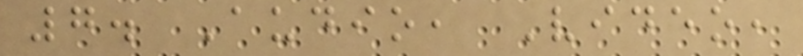7. Audio, Video,
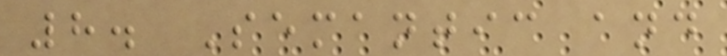8. Semantic and
